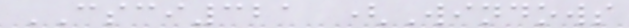CSCI321 (Windows
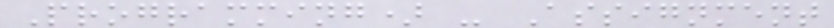Programming) - Assignment
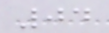04
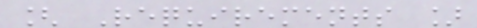[ Requirements ]
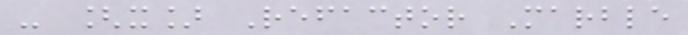- [x] Refactor Marble
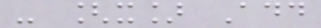- [x] Add
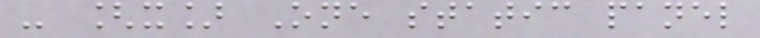- [x] One static panel
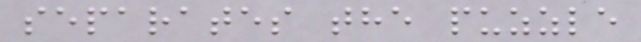separates the puzzle
